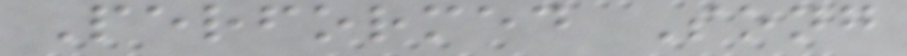Performed Song
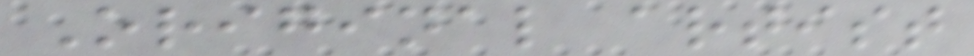Original artist
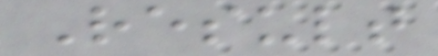Result
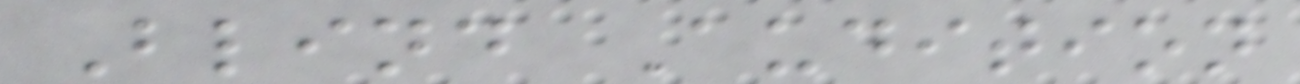Blind Audition
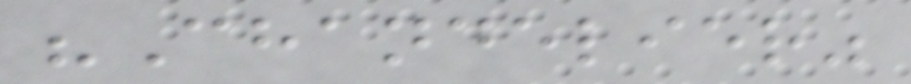"Chandelier"
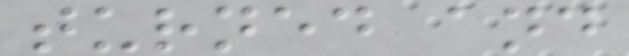turned and
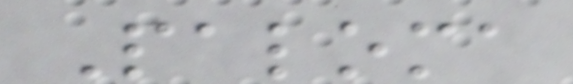Paloma
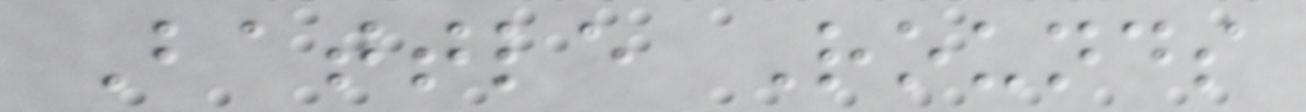Battle Rounds
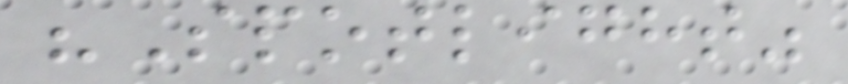"Spotlight"
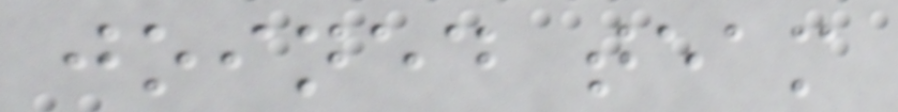joined team
